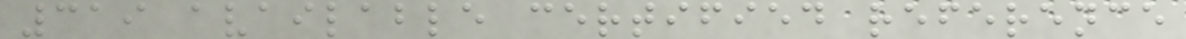319 available certified reference
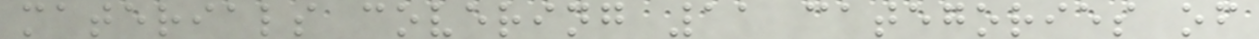materials covering 11 categories of
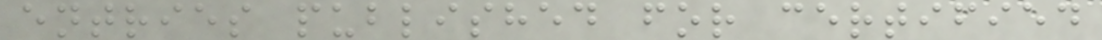entries published for certified
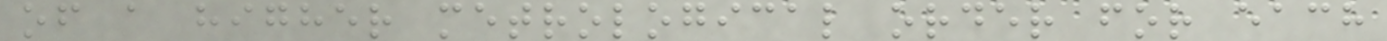of a higher metrological order for each
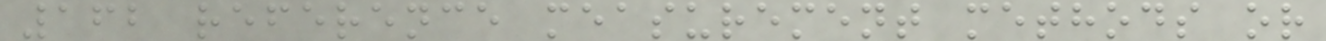162 reference measurement methods or
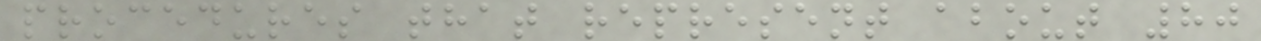procedures that represent about 80
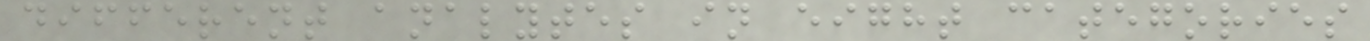different analytes in eight categories
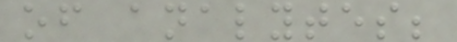of analytes;
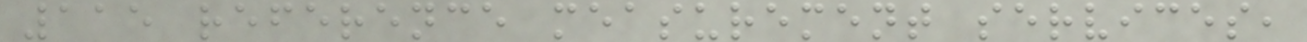115 reference measurement services,
